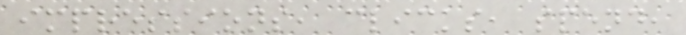impressions, clicks, spend,
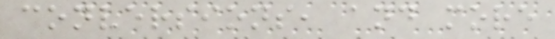conversions, and more
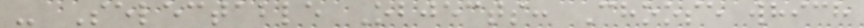- Selectable Objects: Choose which
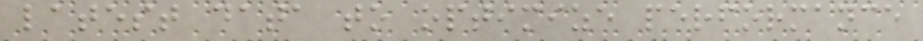latest data to optimize performance
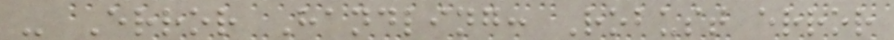- Error Handling: Robust error
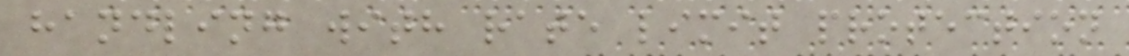handling with rate limit protection
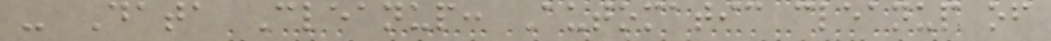- Data Cleanup: Automatic cleanup of
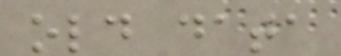old data
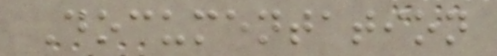Documentation
